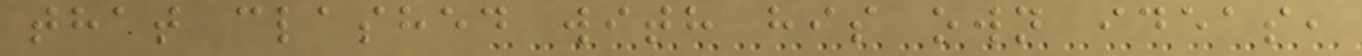that clashed with his own ideas,
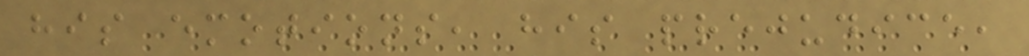his emotions, his prejudice,
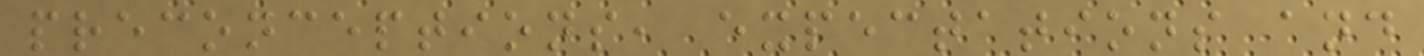preconceptions, expectations and
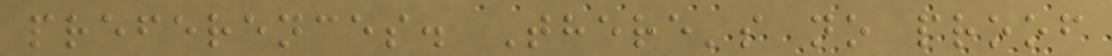preferences. There's no proof
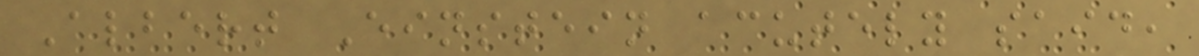Albert Einstein acutely said,
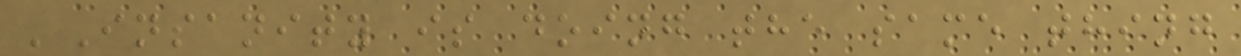'Insanity is doing the same thing
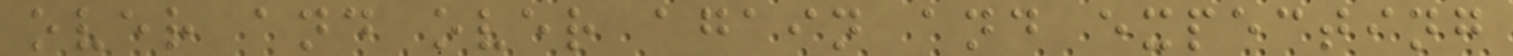over and over again and expecting
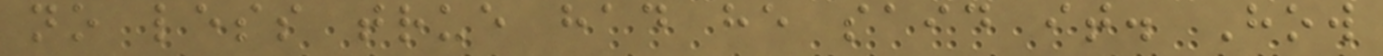no less true had he said it. How
